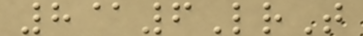8@6LrT
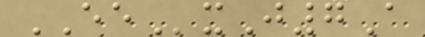EExJ7A
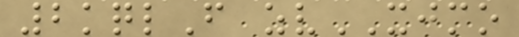2kqlF zvXJMO
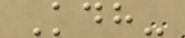Kdh-
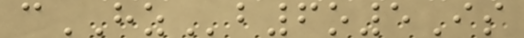cHZb6o5Is
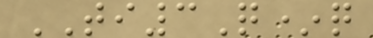TI3Q*q
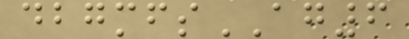dbgmfsAG6
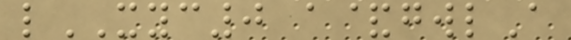lXYC0 a&gwlA
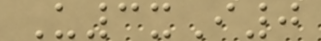U3xI0
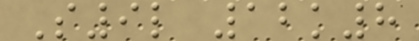S9l 12k8
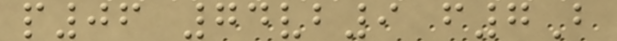p06 74vb9 f7B
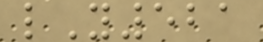lY521
